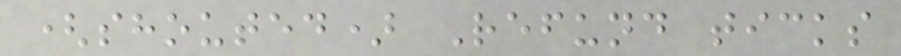(shouted) Refund ticks
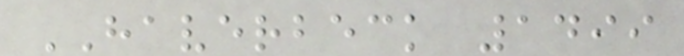HAVERBECK 1499
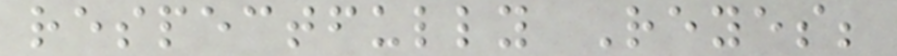respectfully Reyes;
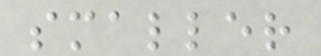smaller
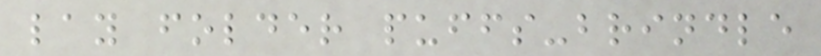lay folder puffs-brindle
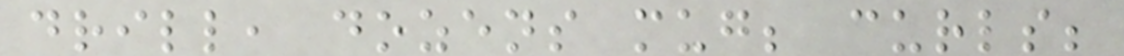drill, dozens mug; curls;
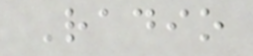Radio
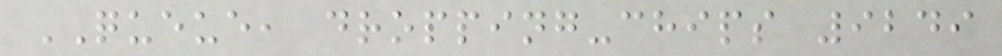QUEUE, dropping-chips 9249
